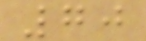70
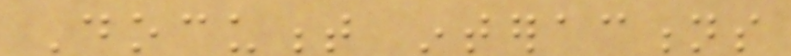Document interactions
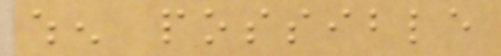when possible
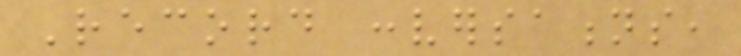Record conversations,
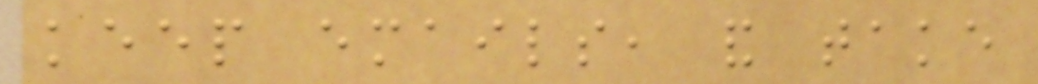keep emails, and take
